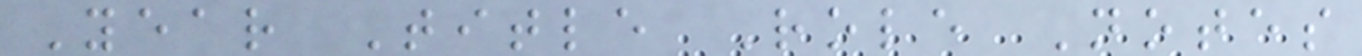Year Title Role Notes
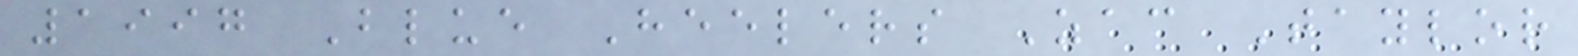1997 Blue Heelers Zac Taylor
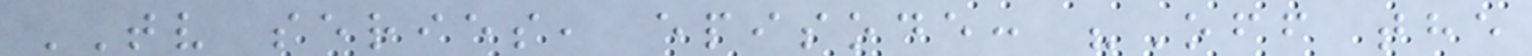TV series, episode: "Off the
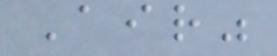Air"
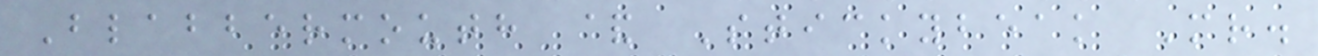Blabbermouth & Stickybeak Mr.
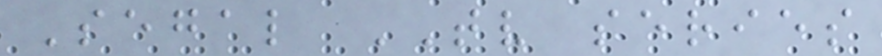Segal TV series
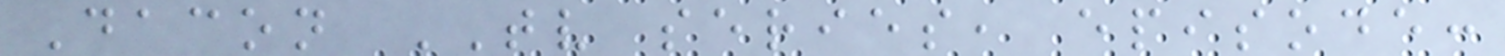Dacon TV series, episode:
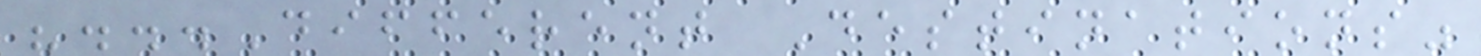"...Different Destinations"
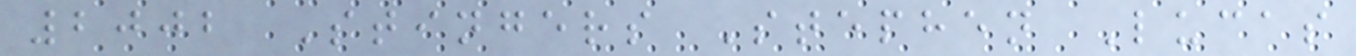2002 Stingers Stephen Lucas
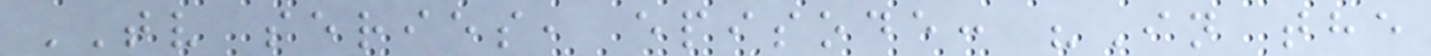TV series, episode: "In the
